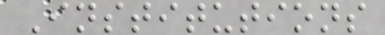Institutions
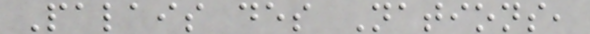Palais des Nations,
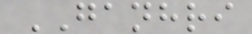GANHRI
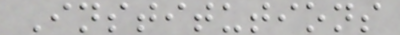Institutions
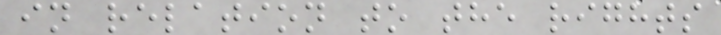in relation to the rights
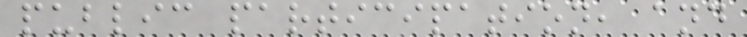public participation, and
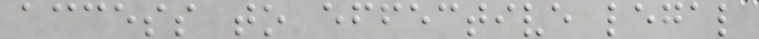access to effective legal
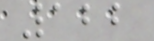122
